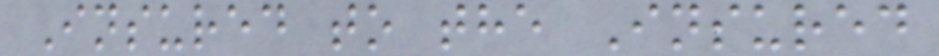Insured to the Insured
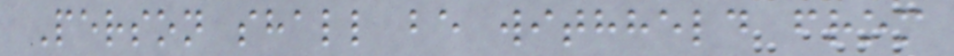Person shall be withheld from
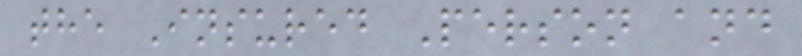the Insured Person and
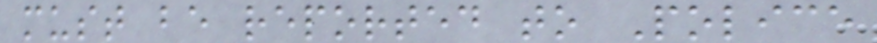must be reported to Police
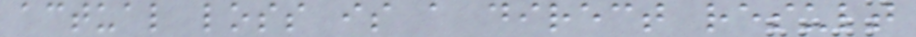actual loss is a direct result
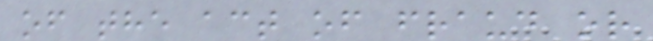of the act of fraud or
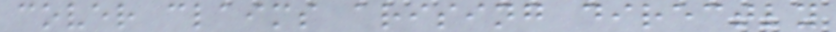cover claims arising directly
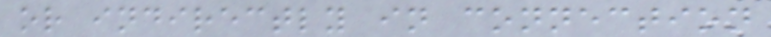or indirectly in connection
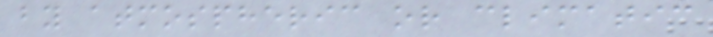by atmospheric or climatic
